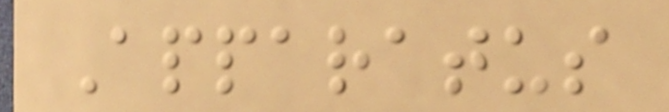Apparatus
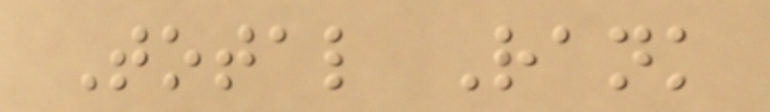Total Rank
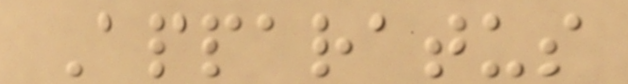Apparatus
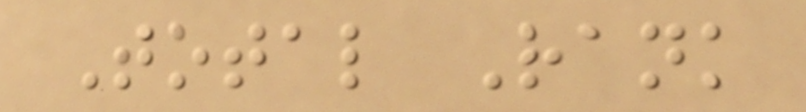Total Rank
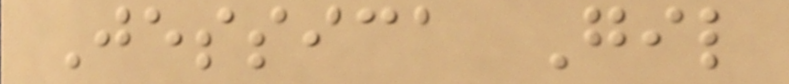Jessica Gil
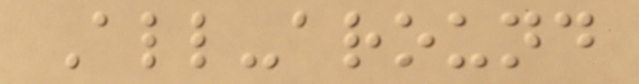All-around
